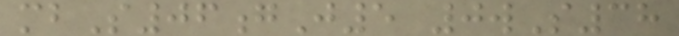mbS06gJ5 0wS38
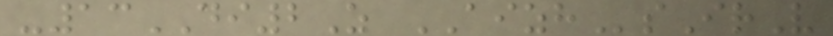-13DI2Z AIZHsIrV
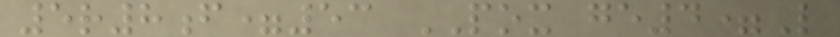5r8f=53 POX ge4=L
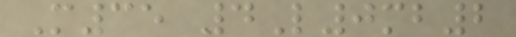M35 4L0mb2
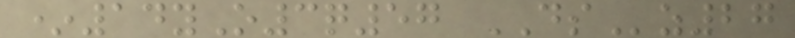*14yO3q57 DSz27
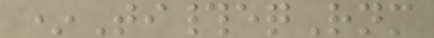*Ti#eqRnm
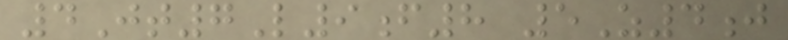4Jt7L9f8 5Z4j
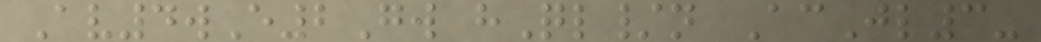Av4wE2Gw hQl/n AcJl3-
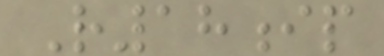R18ip
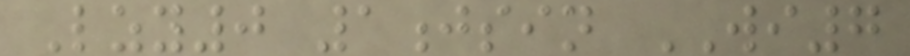Lzy0 1jsin WI7
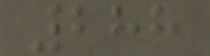288
